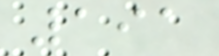191
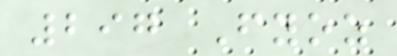297 Fyoz
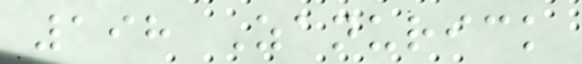198 Zanurick
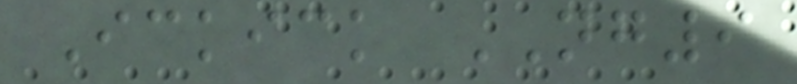Ickick NG9
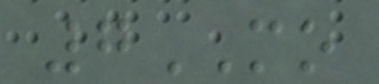7MO
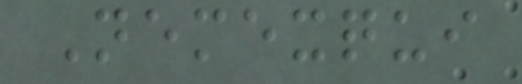Nemexqui
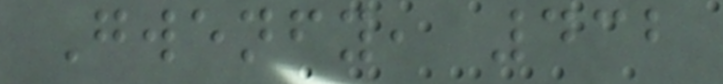Gwenfy, 432
